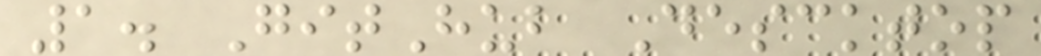1. GitHub Descktop
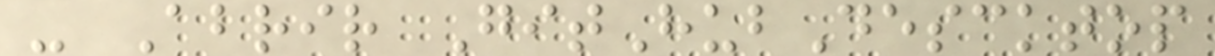- Abrir GitHubDescktop
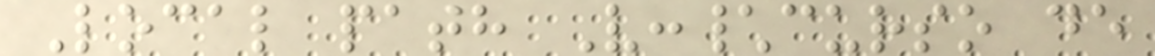Local path V:\curso de
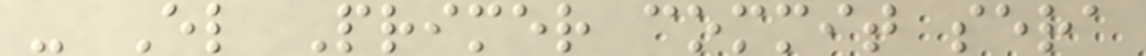- El Primer commit sera
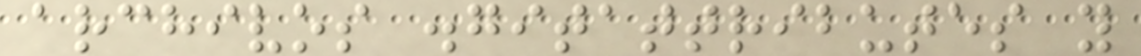archivos .gitattributes y
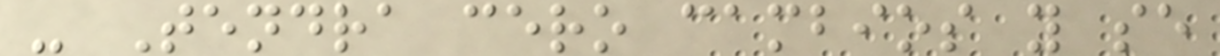- Tendra cero cambios y se
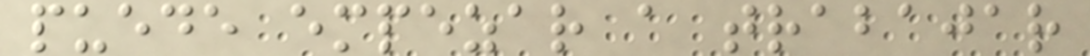puede empezar a trabajar
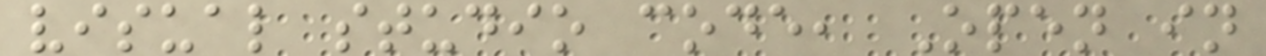visual studio code, Open in
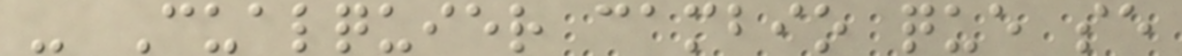- Cualquier cambio que se
